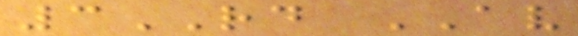3RD AV
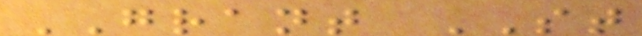GRANT ST
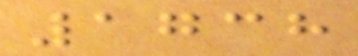1738
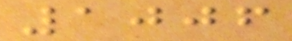1006
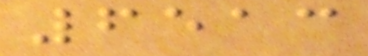6513
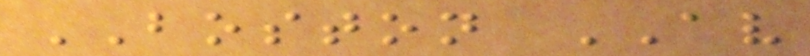BOSTON AV
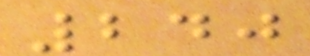240
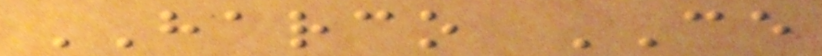HARCO CE
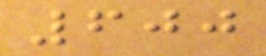600
